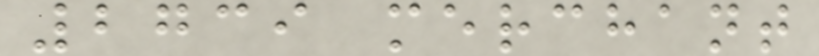2739 merchant
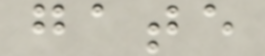gate
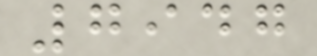7947
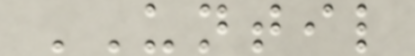UNTIL
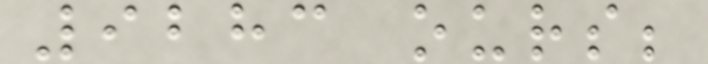9283 ours;
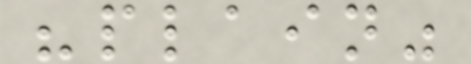"plain"
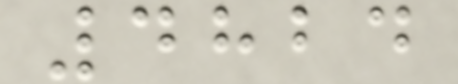4824
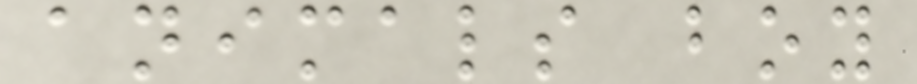animals boy
